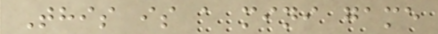This is a mini game
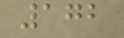172
